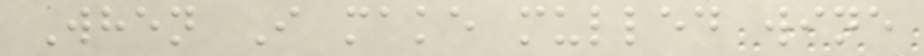When I make mulled wine
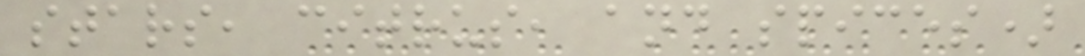stars, citrus, and spices)
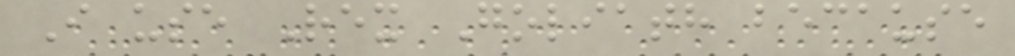I use Rex Goliath because
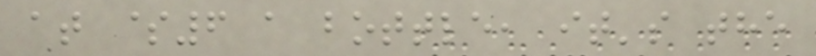at $6 a bottle, it's the
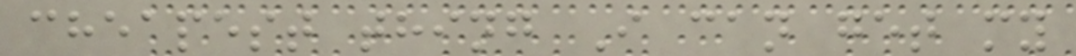cheapest thing I can get my
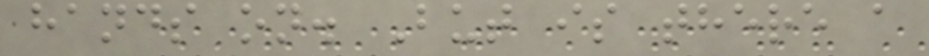hands on. But is there a
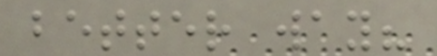better way?
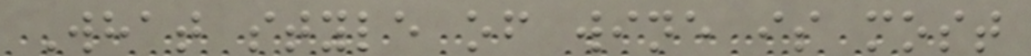What style of wine is most
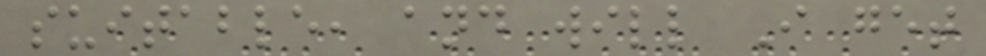suitable, and will I get
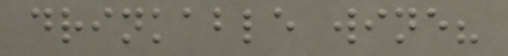drinkable wine?
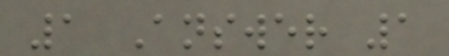1 Answer 1
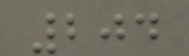204
